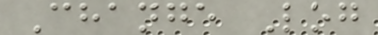Change Log
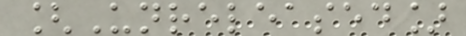[Unreleased]
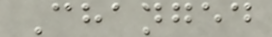Changed
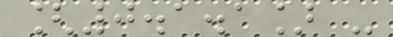[0.1.1] -
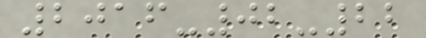2016-02-22
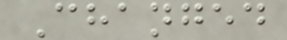Changed
